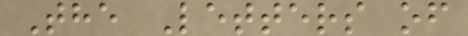The Letters of
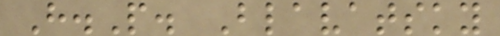H.P. Blavatsky
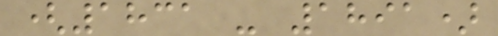(1831 - 1891)
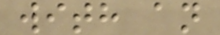with an
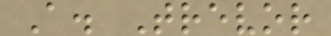A. Trevor
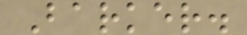Barker.
